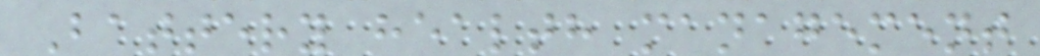Battery health management
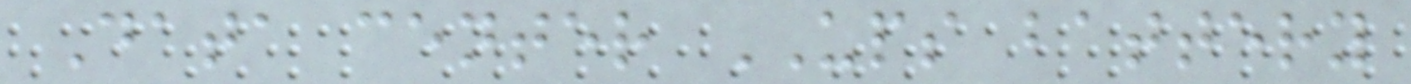Data center UPS battery
